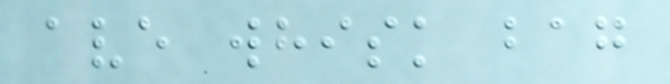ave whisk bag
